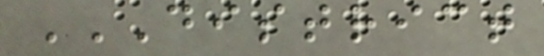DISTRICT
